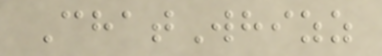ChatWhizz
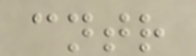cntr
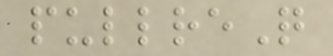pullreQ
